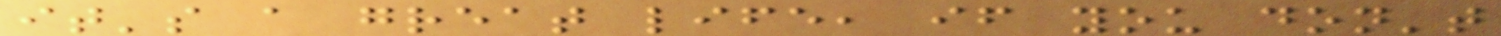it's a great life, if you don't
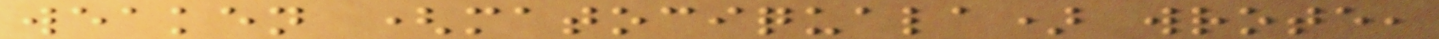weaken (matociquala) wrote,
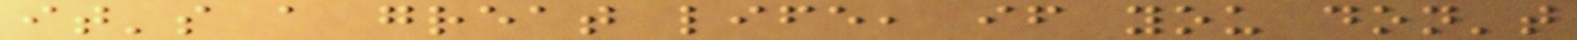it's a great life, if you don't
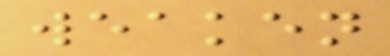weaken
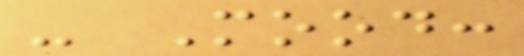- Mood:
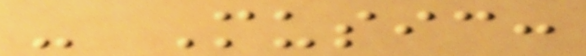- Music:
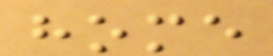home
